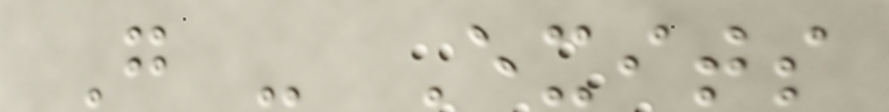G - Exits
